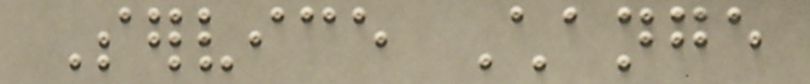Service Change
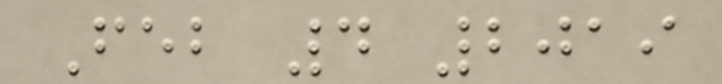Feb 4 2019
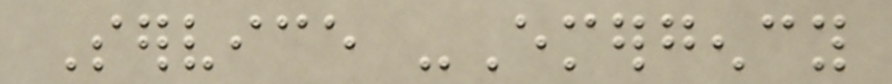Service -Emergency
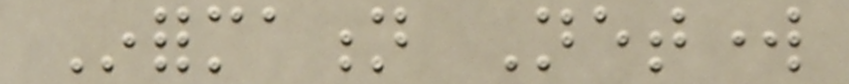Information Network
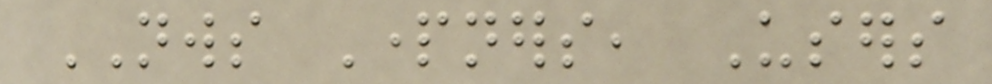NWS Partners, Users
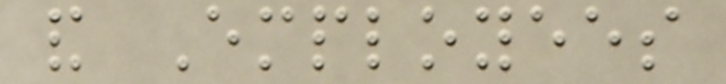and Employees
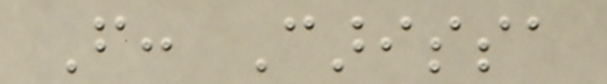From: Carissa
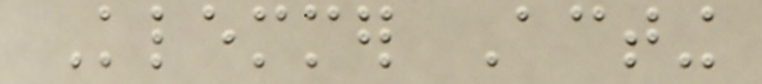Klemmer Acting
